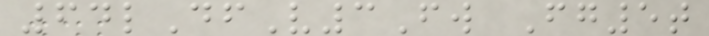64lDfV3Fw Fg5t
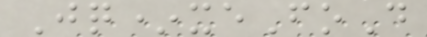Jq*xeFoD
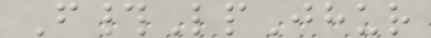F#LpJhur
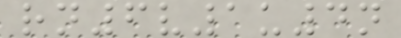rn6v1u4n
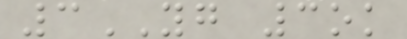3YG 3ok
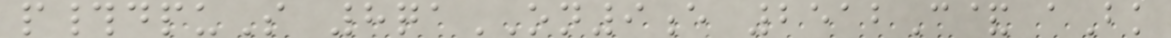p#dpuS 8qaON9e 2512C& aBk
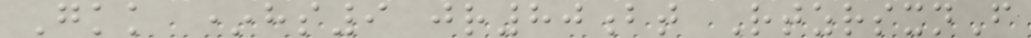Gkk *hs9 jr80bt RtzrsxnF
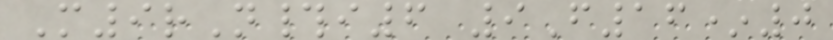M9rN#i6 9F16*0
